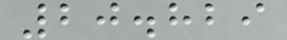20.829
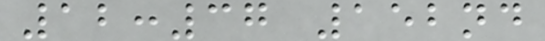12:37 152nd
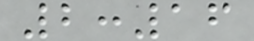2:16
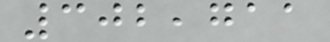302,711
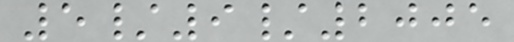5/9/2005
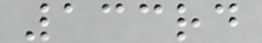133rd
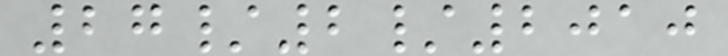27/2/2010
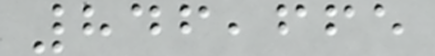846,665
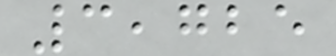3,725
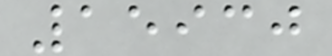15930
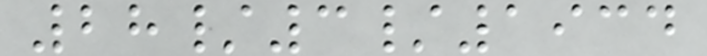28/3/1934
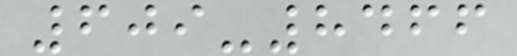609-8466
